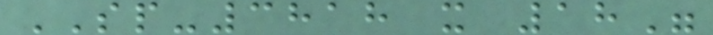SP-3818 x 18"
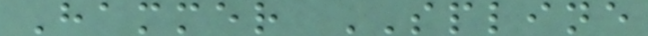Hammer SPLINE
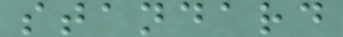standard
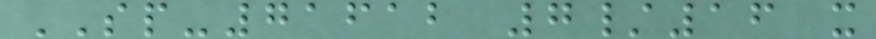SP-71612 7/16 x
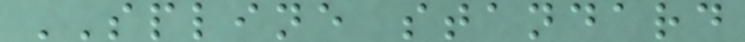SPLINE standard
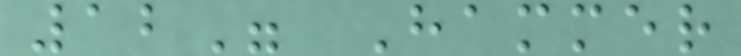12" Hammer
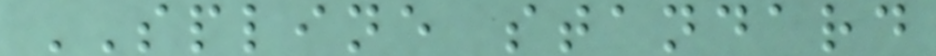SPLINE standard
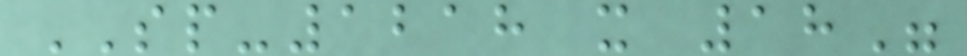SP-1218 x 18"
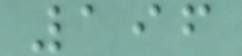196
